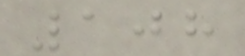108
